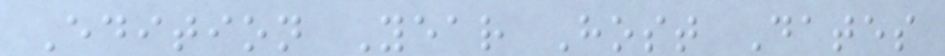Edition Year Host Dates
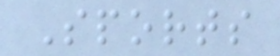Sports
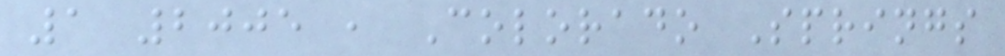1 2005 , Colorado Springs
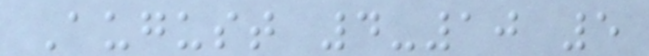August 4-10 5
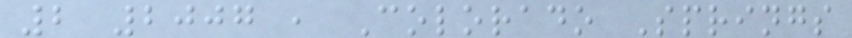2 2007 , Colorado Springs
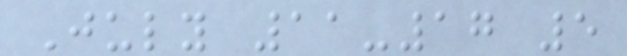July 11-17 5
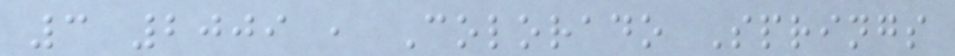3 2009 , Colorado Springs
